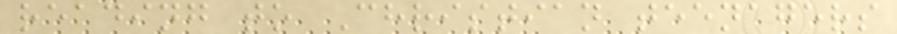reading to Christian teenagers
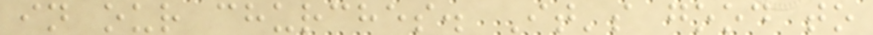in our churches. It's good to
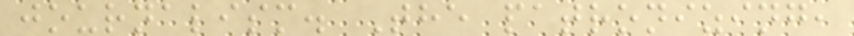journalism. The patronizing,
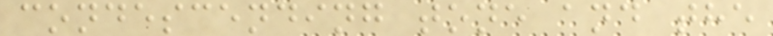condescending tone and the
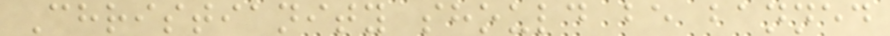Christianity should be banned
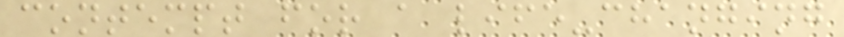contempt for a life-changing
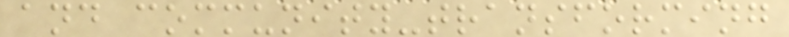and community-transforming
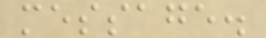message.
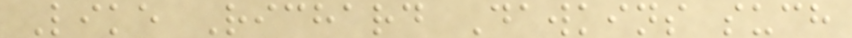Like Richard Dawkins such
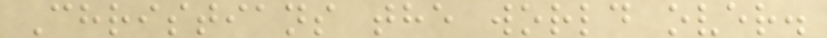Christians the world over.
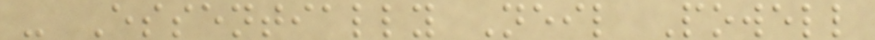- Essentially Neil Powell
